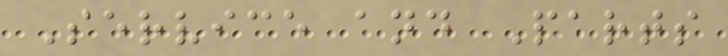Service and Parts
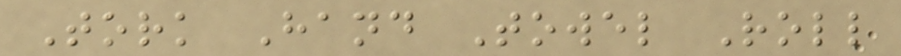Tork Hand Towel Roll
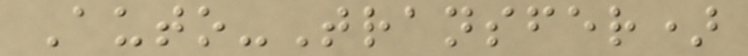Auto-Transfer)
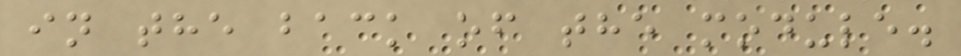in the back of the module.
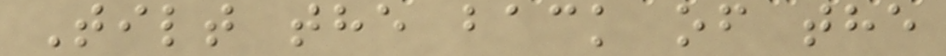Tilt the back of the
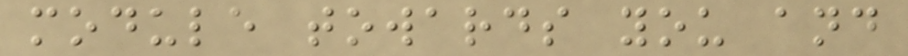module towards you and
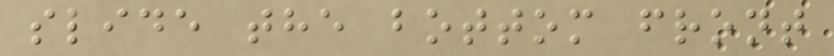slide the bottom front
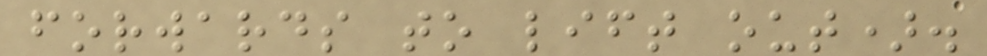forwards to lift out).
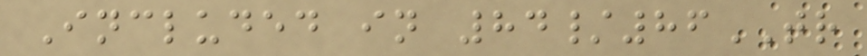Included in 84/86TR
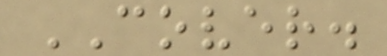COVER.
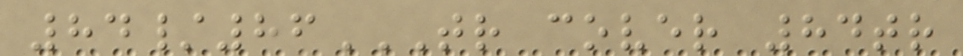84/86TR COVER 84TR
